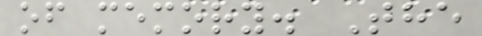of memory. The
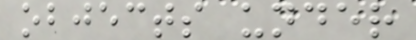objects under
